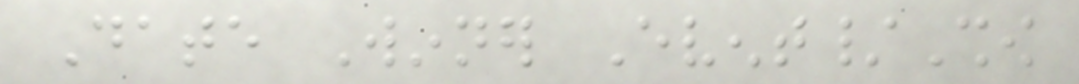Date Winner Event/Show
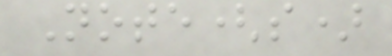Note(s)
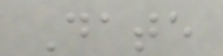Date
